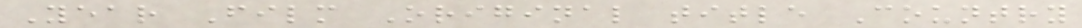Year Film Original title Country
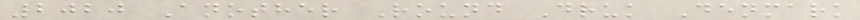2020 Another Round Druk Denmark
